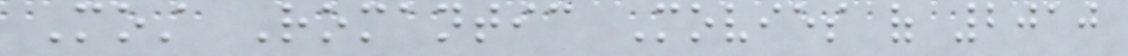Most Romantic Movies of 2010
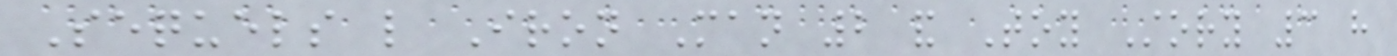Sequels like Iron Man 2 and Toy Story 3 have
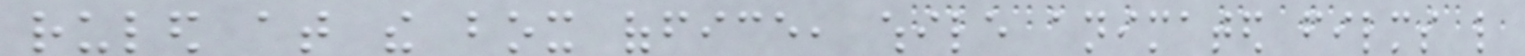ruled at the box office, while animated films like
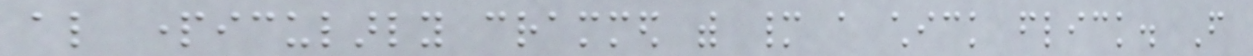also particularly crammed with many a chick flick. From
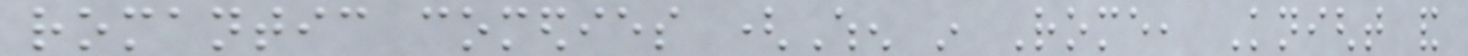romantic comedies (When in Rome, Knight and
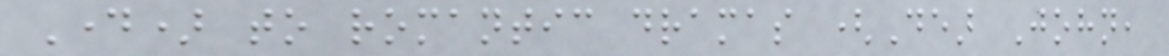Day) to romantic dramas (Dear John,
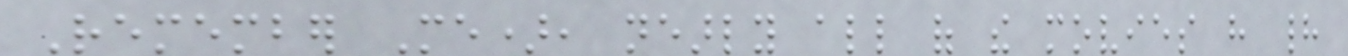Remember Me), nearly all of the movies have had
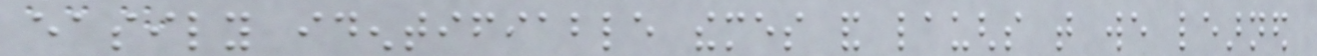easily identifiable themes and laughs that we learned
